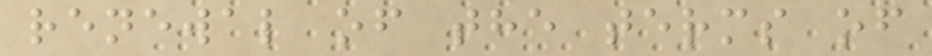renewal of the terms of
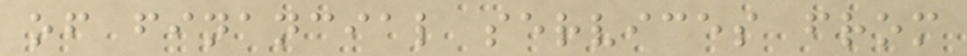of financial services from
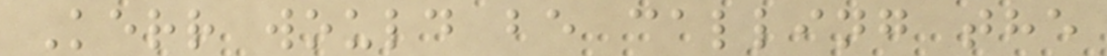Kerr would be calling the
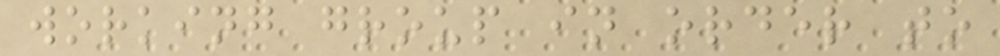working group in order to
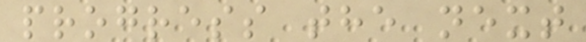progress the next
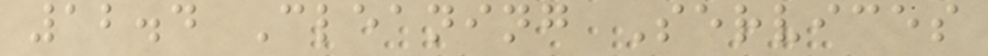12.4 Cleaning Services
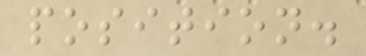position.
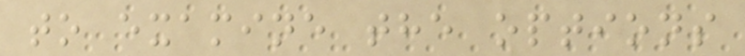to examine the options
